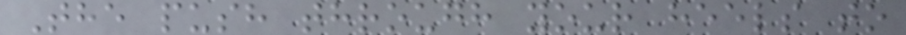The push through your heels to
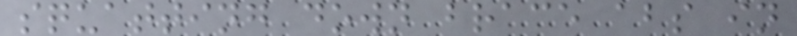squatting down brace abs in
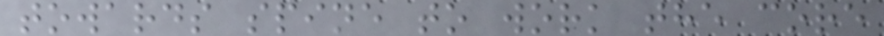towards spine to work the core
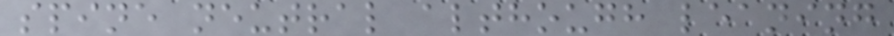spine neutral although leaning
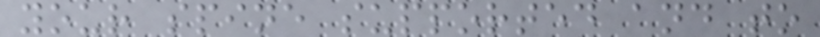your spine supported and to
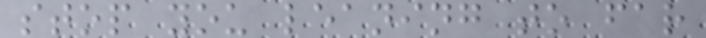stop you leaning to far
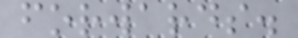forwards.
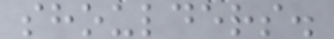shoulders.
